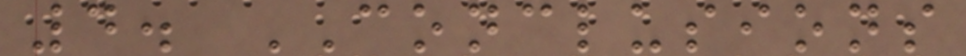4. CONCLUSIONS
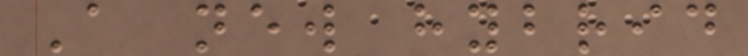A new hybrid
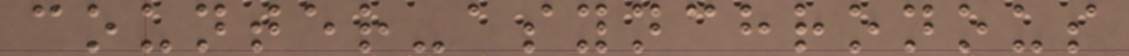counter-asynchronous
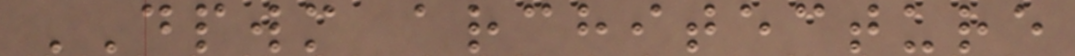DPWM architecture
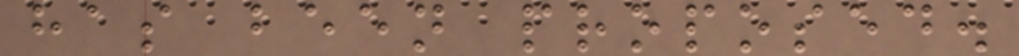has been proposed.
